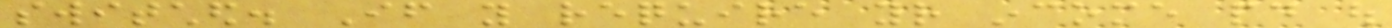switched. If you require your income paid out
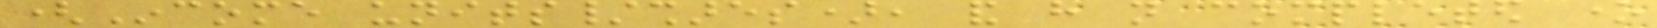(Income units/shares), and have not completed one
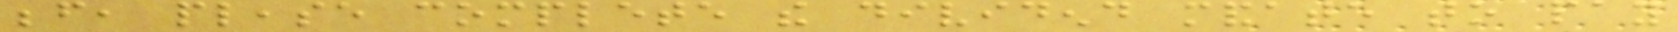before, please complete the dividend mandate to pay
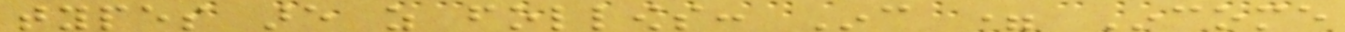types are as follows: Inc = Income
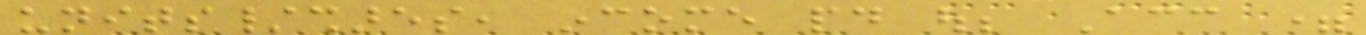units/shares, income paid out; Acc =
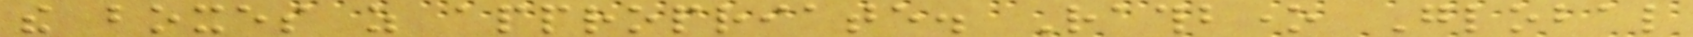the boxes as appropriate. Rathbone Global
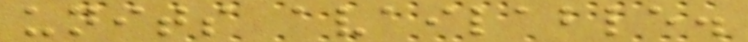units available.
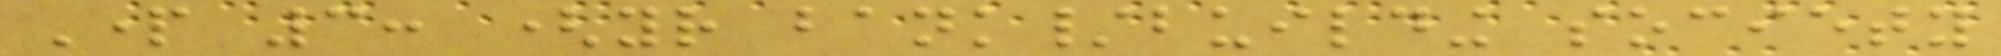Part 3: (your bank/building society
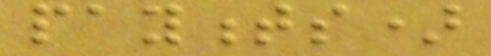payments)
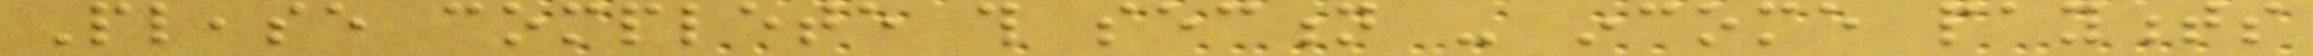Please complete this section - income payments
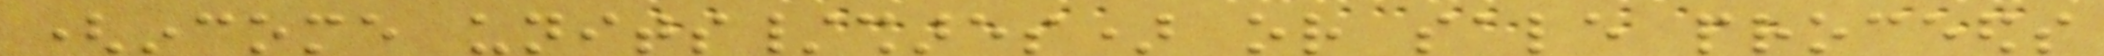(income units/shares) or sale proceeds
